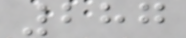287
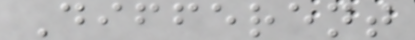Different
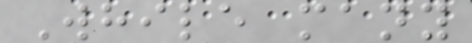While many
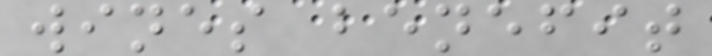wines benefit
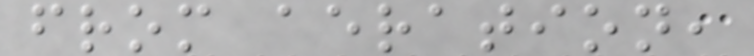from aeration,
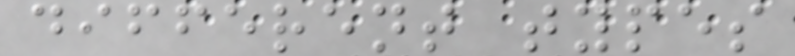different types
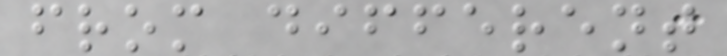from different
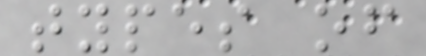types of
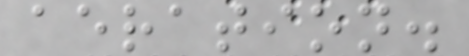aeration.
